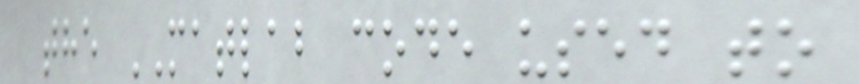the MATLAB code used to
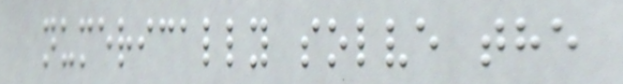numerically solve the
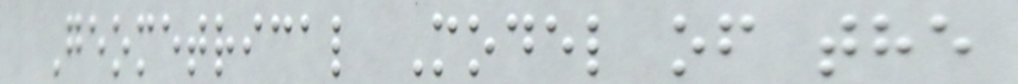Geometrical Model of the
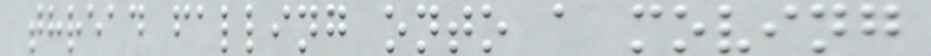thread falling onto a moving
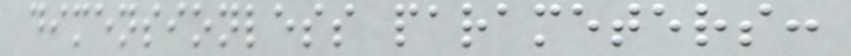dimensionless parameters:
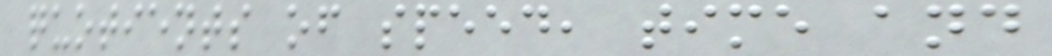quotients of speed, time and
